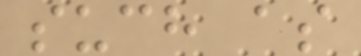such as
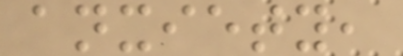anxiety,
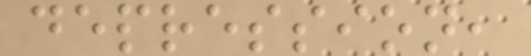depression,
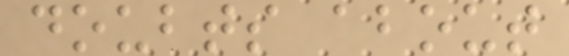doubts about
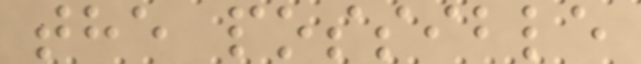the possible
